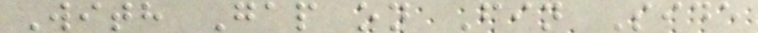With Gap on Fin Side
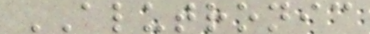ALUTRONIC
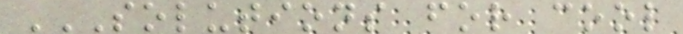SOLUTIONS FOR COOL
